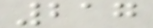217
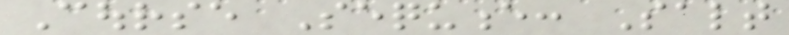Course Sequence: Salt
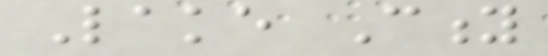Lake City
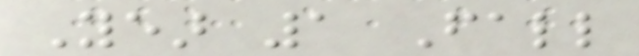Year 1 Fall
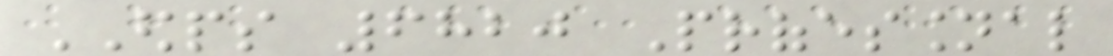EDPS 6820 Professional
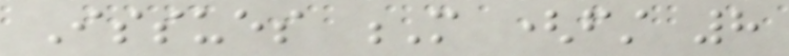Issues M (first 8
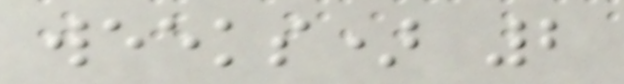weeks) 2
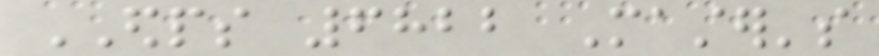EDPS 6822 Master's
